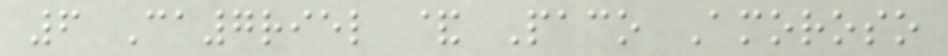6 Ca7riel & Paco Amoroso
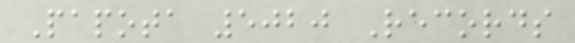Papota 5020 Records
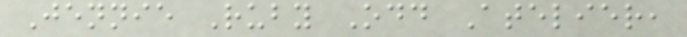Jennie Ruby Odd Atelier,
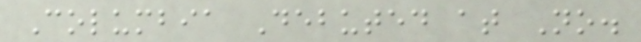Columbia Debuted at No.
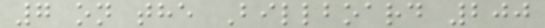7 on the Billboard 200
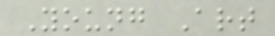Young Art
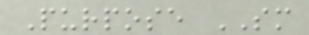Purpose SM
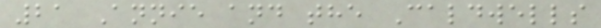21 Annie and the Caldwells
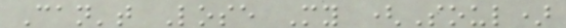Can't Lose My (Soul)
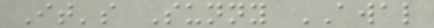It's Sunny AWAL
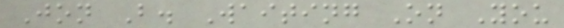Jon B. Waiting On You
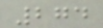274
